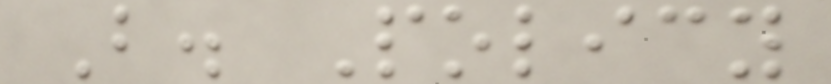B. Policy
